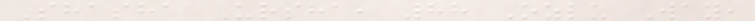Shasha Ursha, 88 Ozlu Way,
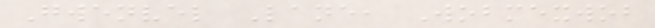Gwenvel Lane, Wobmexwob
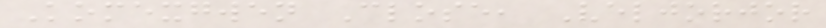Komexgwen Close, Veljorjor
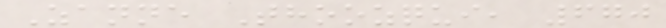Zanne Thoozqui, 670
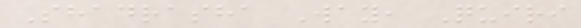Shadrasha Way, Quiri
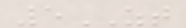5ZT
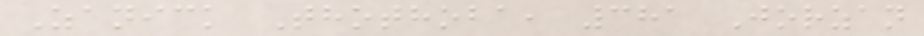Zanick Thothoba, 381 Jorzan
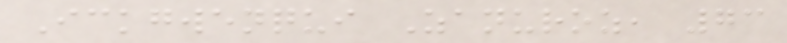Ickgwenqui Zanuroz, 73
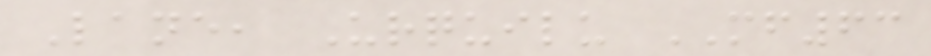Lane, Urquilu MF63
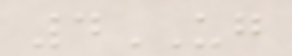4UG
